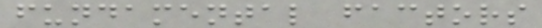fundamental factors
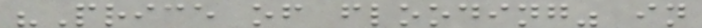"Price of flooding" in
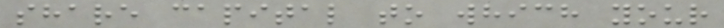share capital to which your
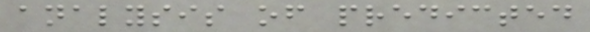analysis of predicted
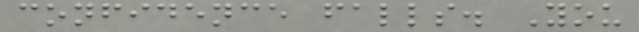confidence falls. You
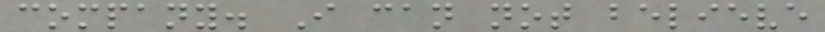company. I can not believe
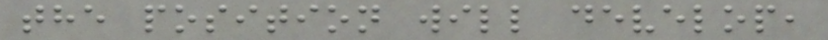the position will develop,
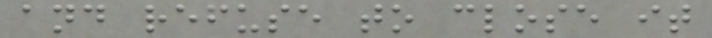and refuse to close it
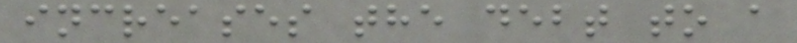increases the debt to a
